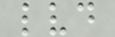lvd
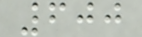600
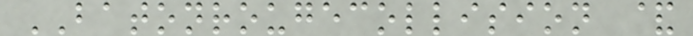BATONROUGECOLLISION &
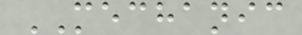MECHANIC
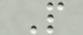P
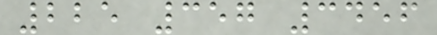225 357 3456
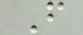F
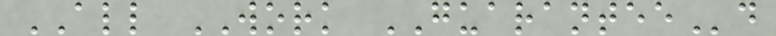ALL WORK GUARANTEEd
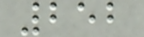252
